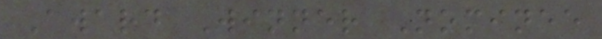Award Winner Nominee
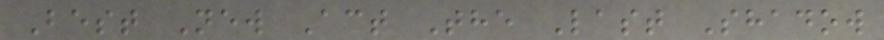Best New Act The Last Shadow
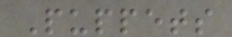Puppets
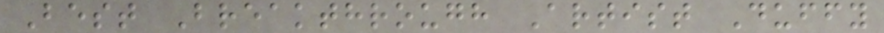Best Breakthrough Artist Duffy
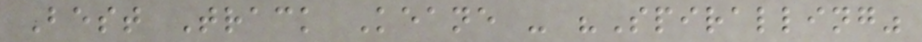Best Track Keane - "Spiralling"
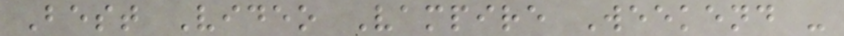Best Video Vampire Weekend -
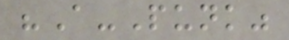"A-Punk"
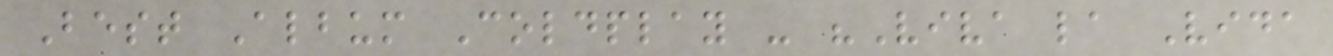Best Album Coldplay - "Viva la Vida
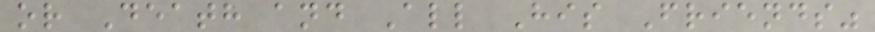or Death and All His Friends"
